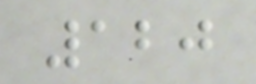120
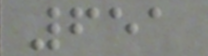651
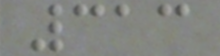313
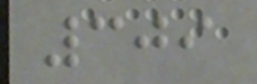309
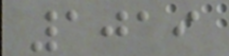1019
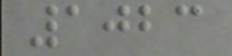1023
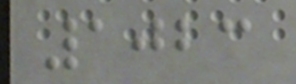1023
